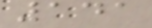141
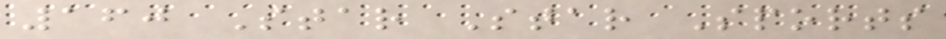160 Star Star Sports
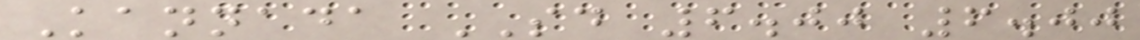Kannada SD 6.00 6.00
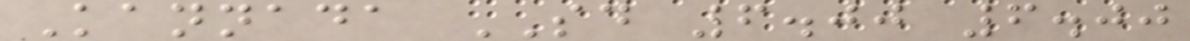Kannada SD 6.00 6.00
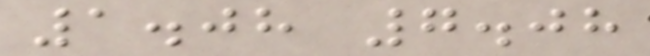1.08 7.08
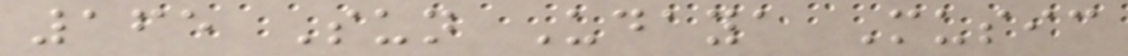165 Sun Udaya Music
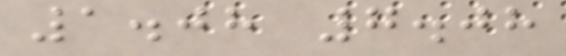1.08 7.08
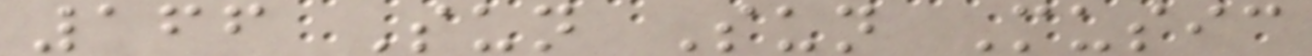166 Sun Sun Music
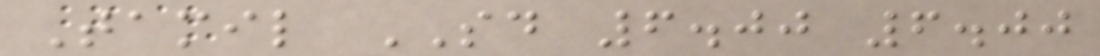Tamil SD 6.00 6.00
